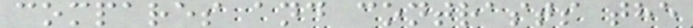compares and contrasts the
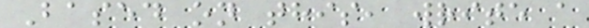Based on this, write a
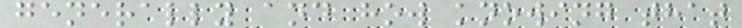generally and how knowing that
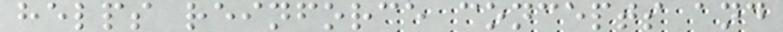helps reinforce concepts and
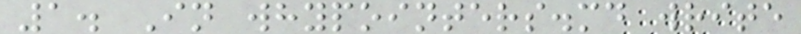1. In whypointers.md write
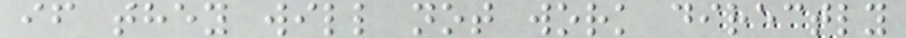if they will not work directly
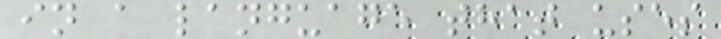in a language that uses
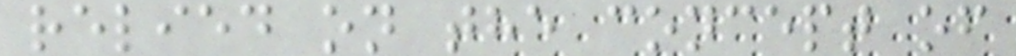relied on the concept of
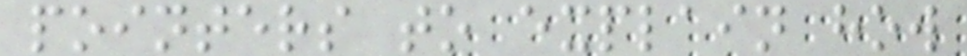pointers to explain how
